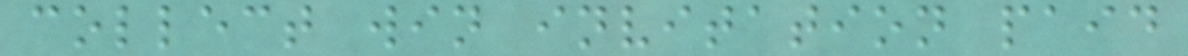collect win invitation paid
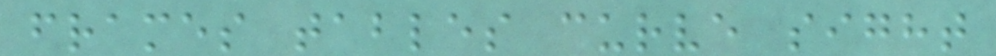frames tables curve sight
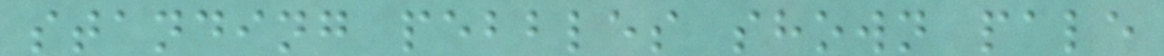standing pebbles shown pale
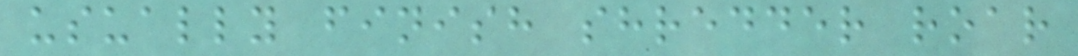usually finish shredder roar
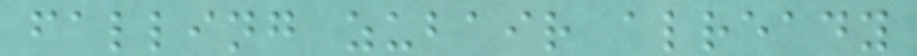falling zubair already
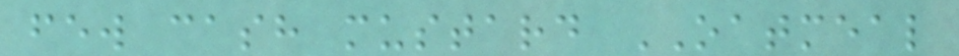few cash mustard OATMEAL
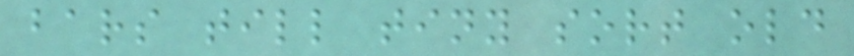bars till tiny sort old
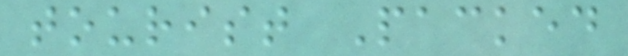tourist Packed
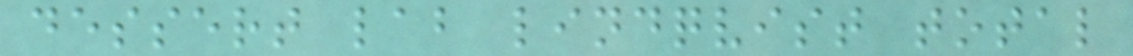dessert lab lindqvist total
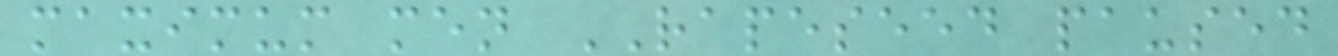maximum men RAPESEED paused
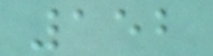152
